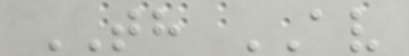TH AV
